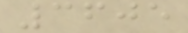3605
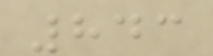843
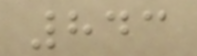843
